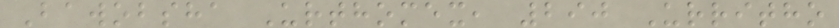Bawobsha Urthomex, 290 Urritho
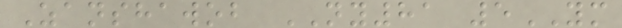Zanshawob NY81 5YM
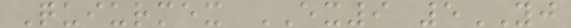Quiurmex EX9 5YJ
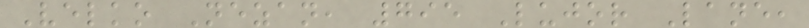Velko Nezan, 795 Lujor Lane,
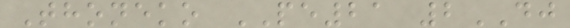Thoneko PE21 2DJ
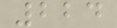224
